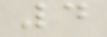4
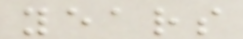years
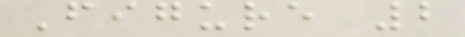Figure 2
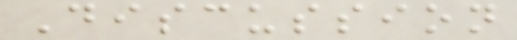Discussion
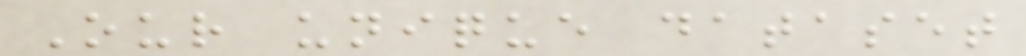Our unique dataset
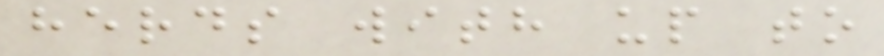herds with up to
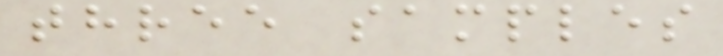three samples
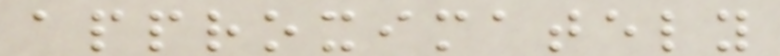approximately
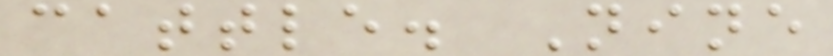cattle. Nine
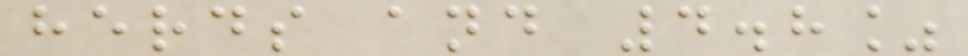herds and 4.8%
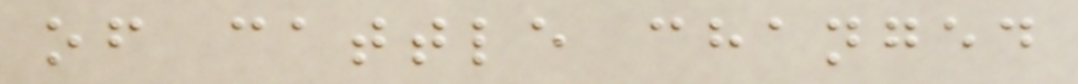of cattle changed
